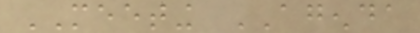MEETING AGENDA
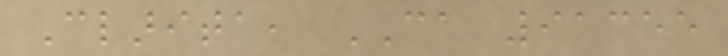Clarita, CA 91355
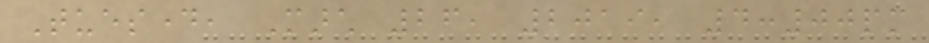Tuesday, March 26, 2019, 4:00pm
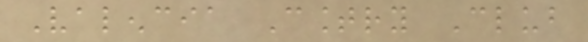Valencia Country Club
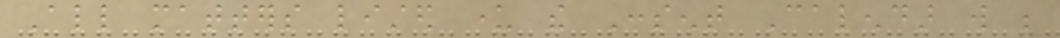All matters listed under the Consent Calendar will be
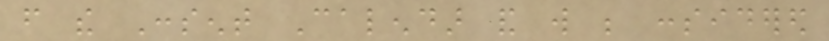from the Consent Calendar and will be considered
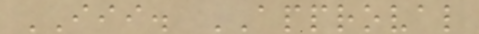III. APPROVAL
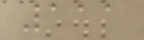111
